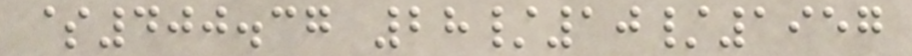$400.37 28/10/1957
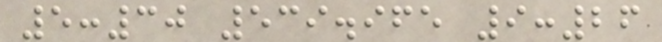5:30 539.965 9:26
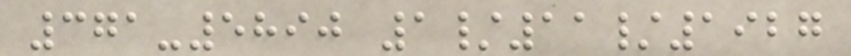371-5890 1/11/1927
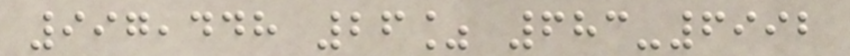997,448 26% 683-6992
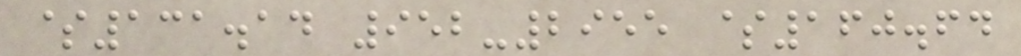$131.14 952-2955 $160.64
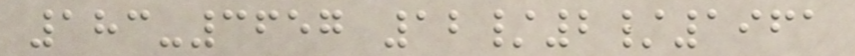183-3657 12/2/1961
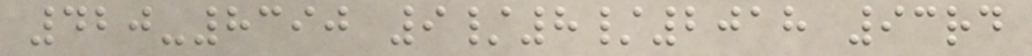420-8390 9/8/2018 93rd
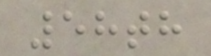58th
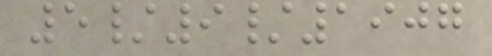5/9/1907
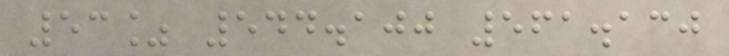53% 544.100 561.130
